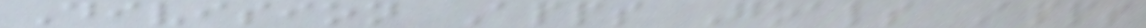Division Apps Goals Apps
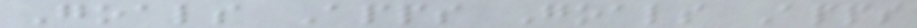Goals Apps Goals Apps
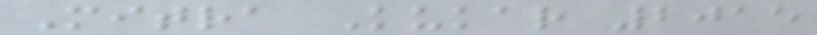Mitra Kukar 2015
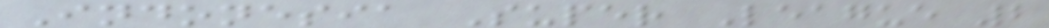Indonesia Super League 2
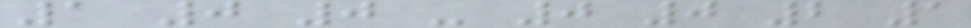1 0 0 - 0 0 2 1
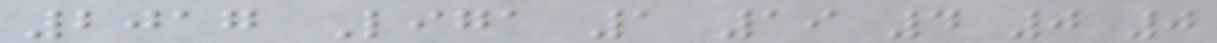2017 Liga 1 19 4 0 0
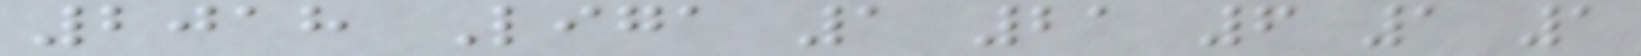2018 Liga 1 21 6 1 1
